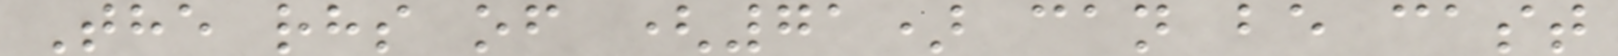The rhs of (71) can be cast
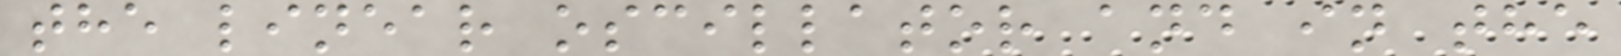the linear oscillator and in the
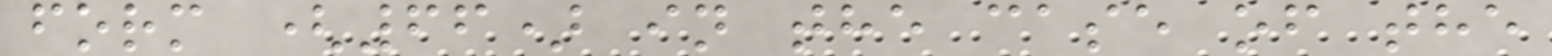form (66) in the case of the
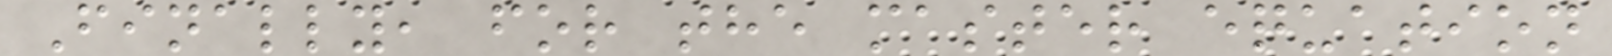Finally, for the master equation
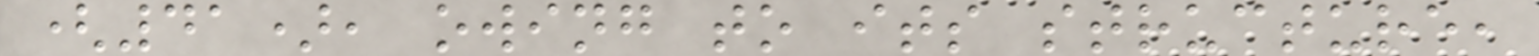(41), owing to its structure,
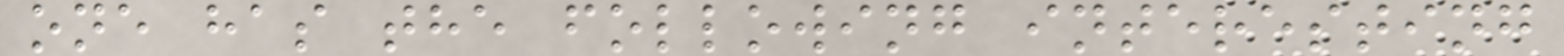one has the following interesting
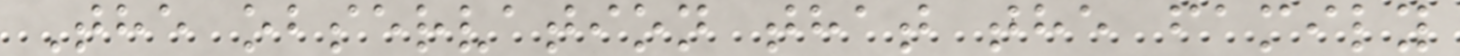The observation that the family
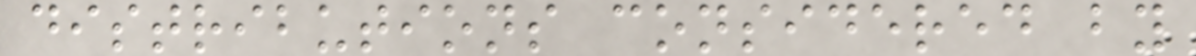distributions considered by
